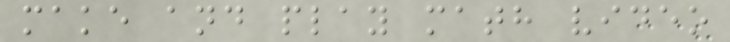make and play math video
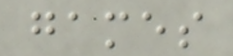games
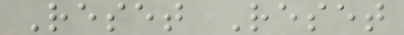Reset Reset
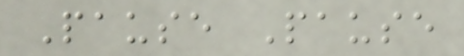Pause Pause
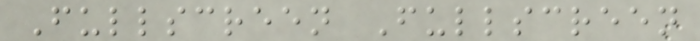Fullscreen Fullscreen
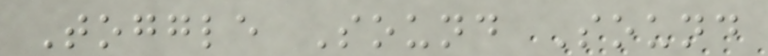Toggle Sound Sound
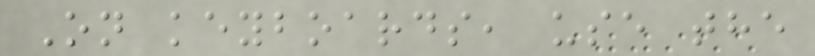On keyboards, use the
